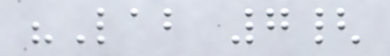"Lab 7{
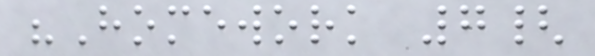"Homework 7{
